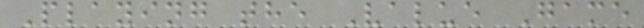Playing the Value Game
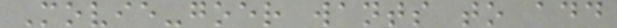Movie-goer wants to add
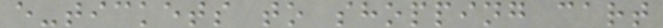e-tickets to shopping cart
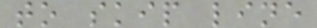to skip line
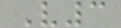V3
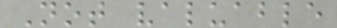Not valuable
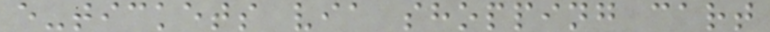e-tickets via shopping cart
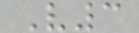V3
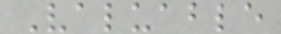Valuable
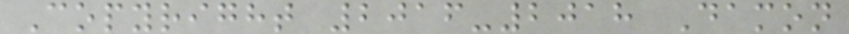Copyright 2016-2018 Damon
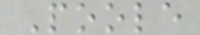Poole
